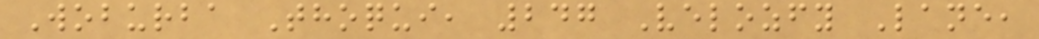Woburba Thoqui, 247 Velozfy Lane,
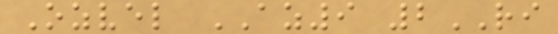Ozvel AZ9 2RI
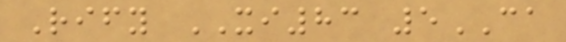Rify XI83 5CA
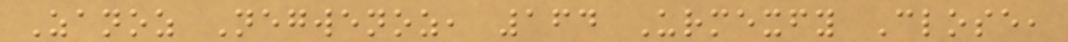Zanoz Negwenoz, 164 Urmexfy Close,
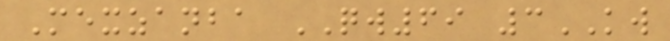Mexzanba QW69 3KW
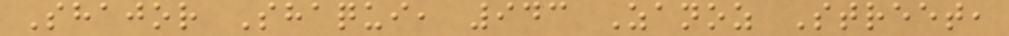Shajor Shaqui, 943 Zanoz Street,
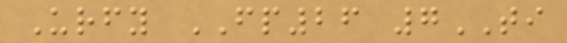Urfy FP26 7TI
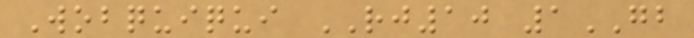Wobquiqui RJ10 1GB
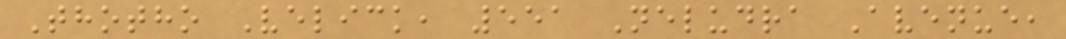Thotho Velick, 551 Neludra Avenue,
